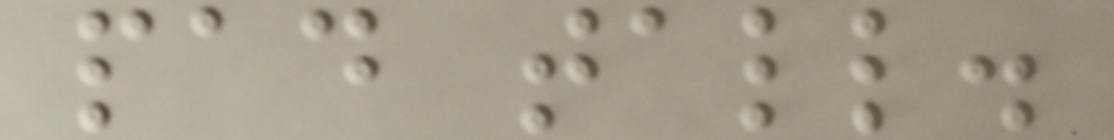pad tall.
